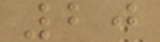20
